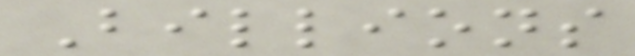Billions
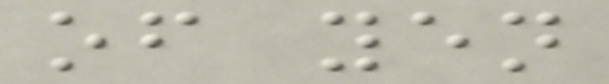of yen
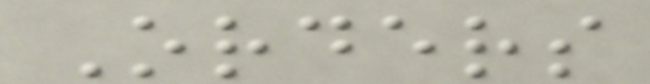Orders
